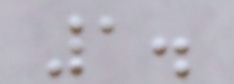1.
